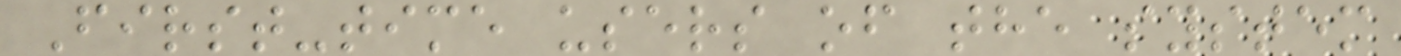First-time users of the system
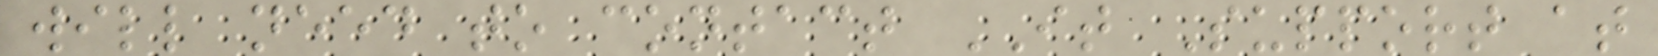will need to contact IT Support at
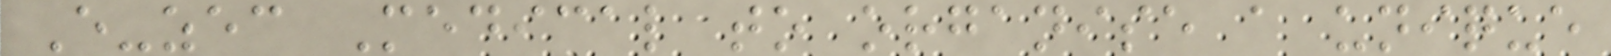E-zec Medical to organise a unique
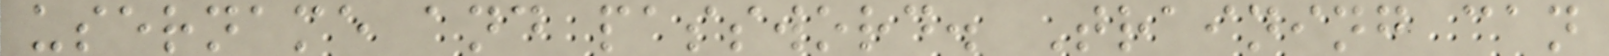username and password. Training can
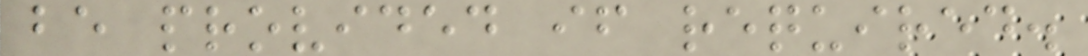be provided if required.
